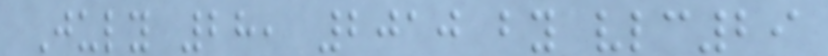July 28, 2010 by vlc29
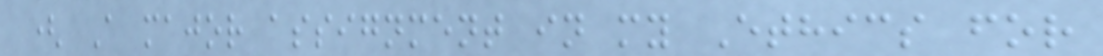( A major assignment in my Ethics for
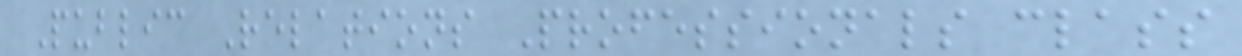Public Relations Professionals class
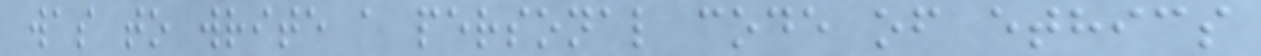was to write a personal code of ethics
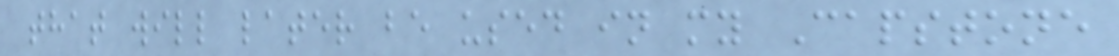that will later be used in my Capstone
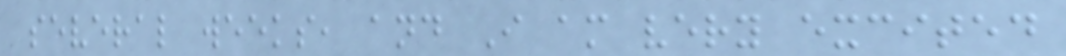several weeks, and I am very excited
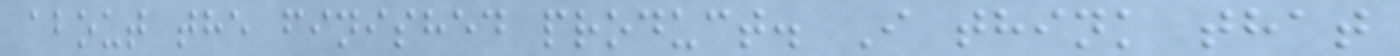about the finished product. I think that
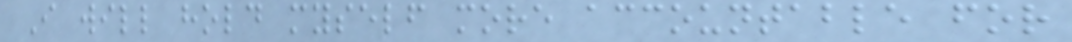I will hold myself more accountable for
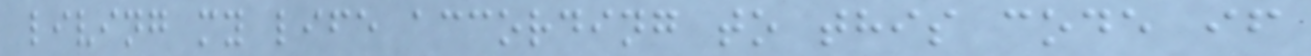living my life according to this code if
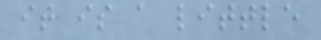it is a little
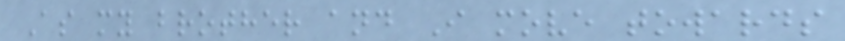As my brother and I move towards
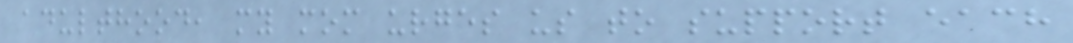adulthood, my mom urges us to support each
